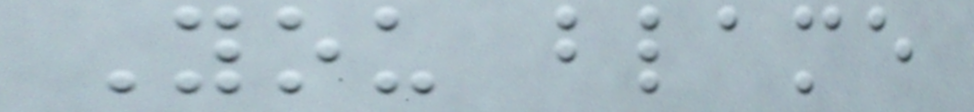You blame
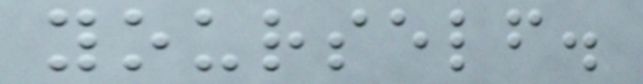yourself.
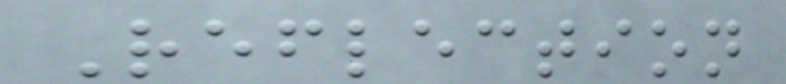Reflection
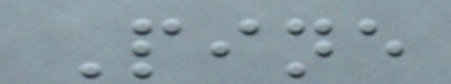Pine
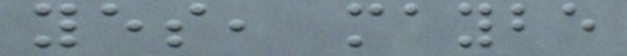yes, maybe
